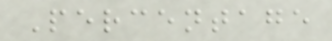Percentage
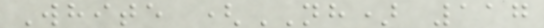White (NH) 117
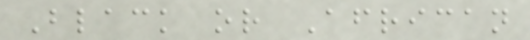Black or African
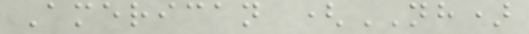American (NH)
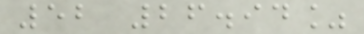52 26.94%
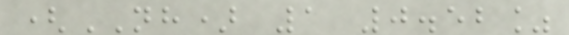(NH) 1 0.52%
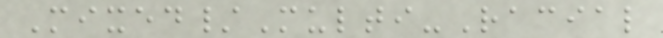Mixed/Multi-Racial
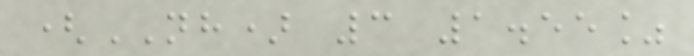(NH) 3 1.55%
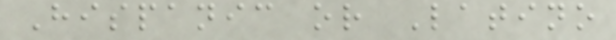Hispanic or Latino
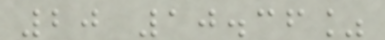20 10.36%
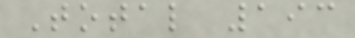Total 193
